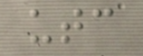utc
